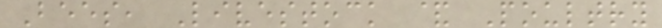Bees, Livestock & Poultry
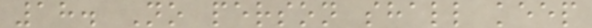18. No person shall keep
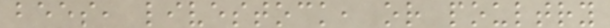bees, livestock, or poultry
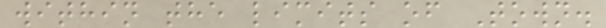within the limits of Town.
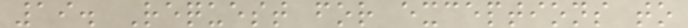19. Request for exceptions to
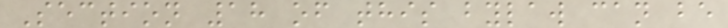Section 18 of this bylaw can be
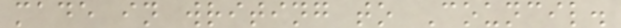made in writing to Council.
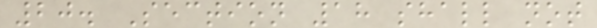20. Section 18 shall not
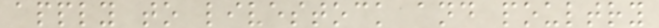apply to livestock and poultry
